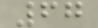67
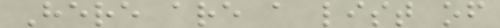Here are a list of
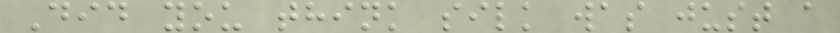Did you think silk was just a
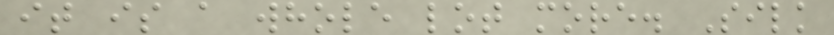it is a whole lot more. Silk
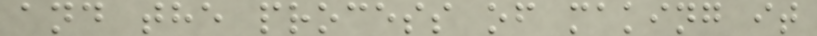and the process of making it
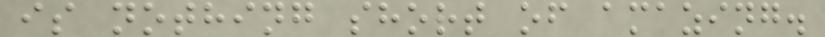is nothing short of amazing.
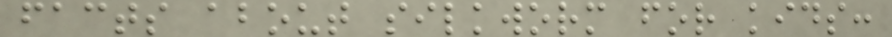facts about silkworm for kids:
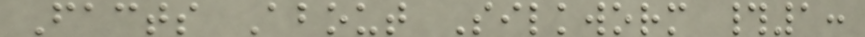Facts About Silkworm #1:
